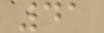41
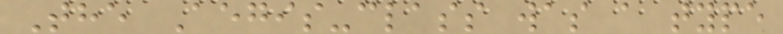The Aegis-class was a type
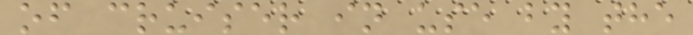of cruiser in use by the
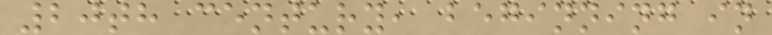20th century, beginning in
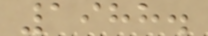1988.
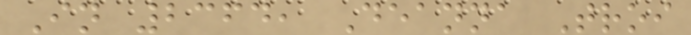In 2364, Deanna Troi
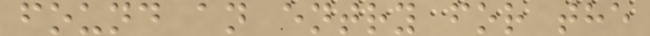found an entry for the
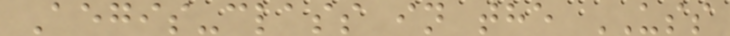Aegis-class in the USS
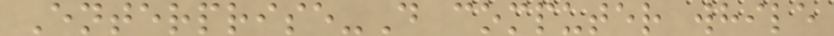Enterprise-D computer while
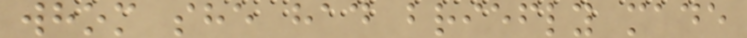whom she had briefly made
